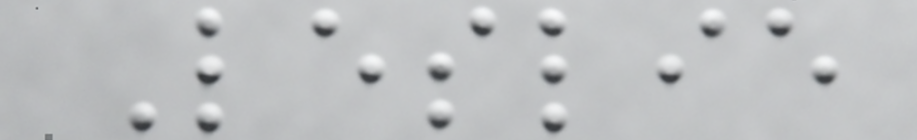Leslie
